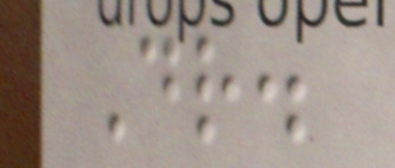Dr.
